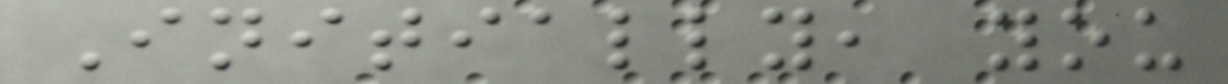Initially, you
